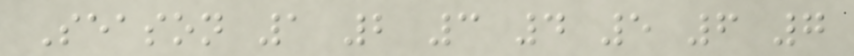Season 1 2 3 4 5 6 7
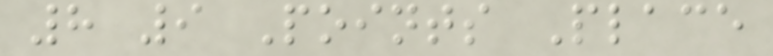8 9 Points Place
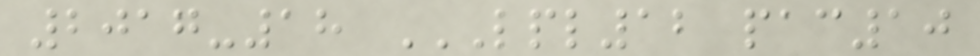2017-18 LPL12 PAC10
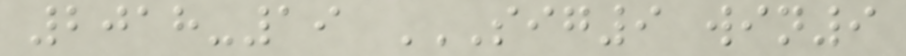2018-19 SIG9 WIN9
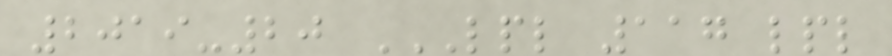2019-20 LPL 117 LPL
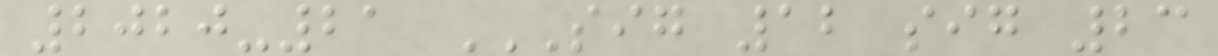2020-21 SIG 12 SIG 23
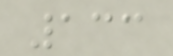133
